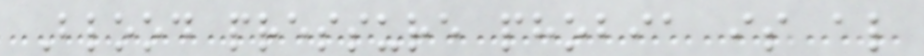Blood pressure phobia is also
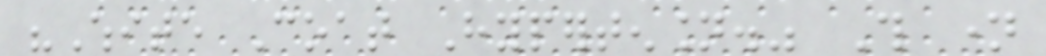"White Coat Hypertension." This name
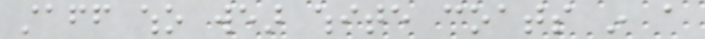staff who wear white coats in a
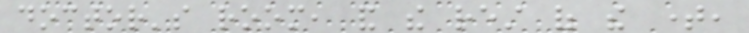doctor's room, and the rest of the time,
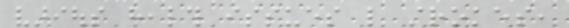various health issues like strokes,
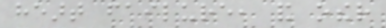heart failure, and other
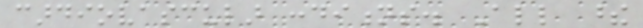cardiovascular conditions. All these
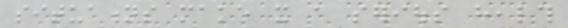situations make it a serious health
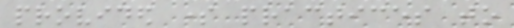provided some practices to
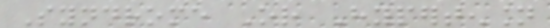Syndrome Or Hypertension
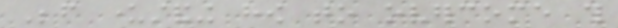Before understanding how to overcome this
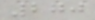270
